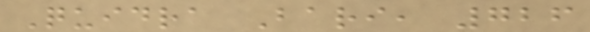Quidra Bari, 726
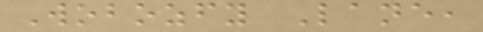Wobozfy Lane,
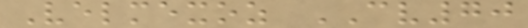Velmexoz CV70
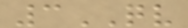3QV
